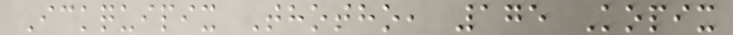Ickquipix Thotho, 175 Kopix
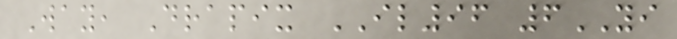Way, Drapix IL96 6YI
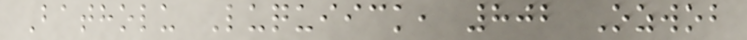Batholu Luquiick, 802 Ozwob
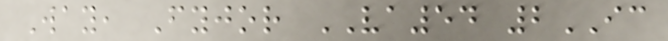Way, Fyjor VA54 2IC
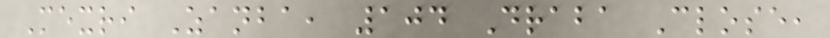Mexri Zanba, 104 Draba Close,
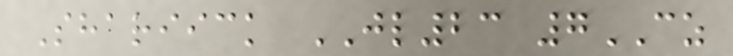Shariick JL23 7CZ
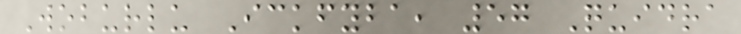Woburlu Ickfyba, 57 Quidra
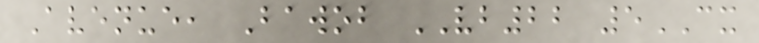Avenue, Bawob VB22 5CX
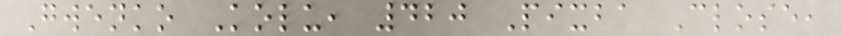Gwenko Kolu, 420 Pixba Close,
